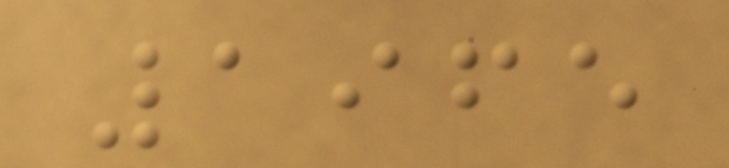1965
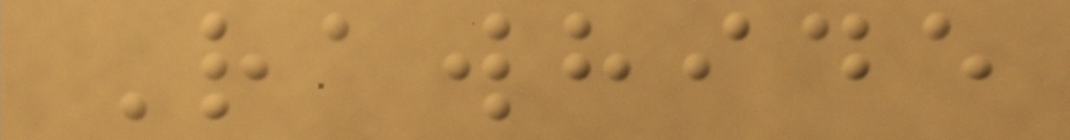Rawhide
